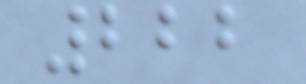222
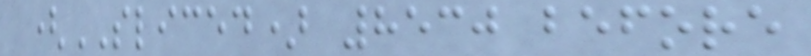(SLICED) 8530 before
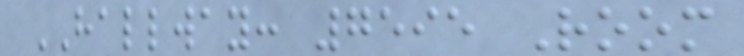HALLWAY: 7595 Room
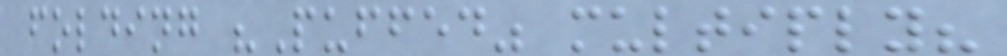folding "Puffed" multiply?
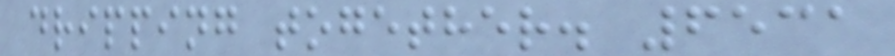dripping together. 6531
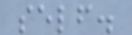self.
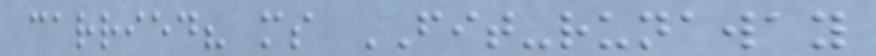carried? ms FIT-runaway
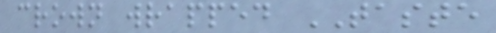crown wrapped TASTE
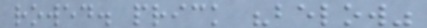rowed. prick "below"
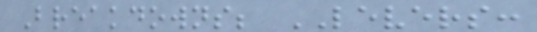Breakdowns; LEVERS:
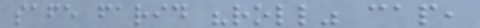safe farid "roll" cap,
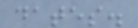dates.
